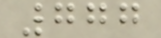777
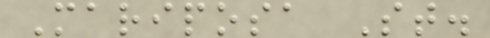Mariposa St.
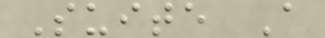Suite A
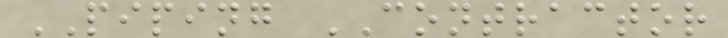PIPING CONTRACTOR
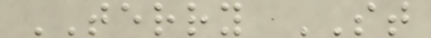TERRY ST
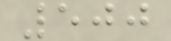500
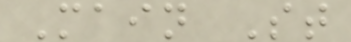Main St
